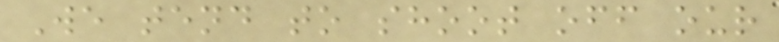We tend to shoot off our
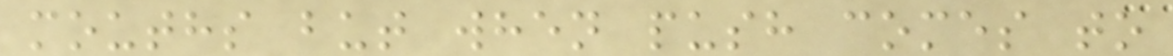mouths but when push comes to
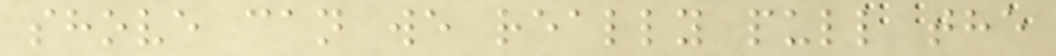shove can we really pull the
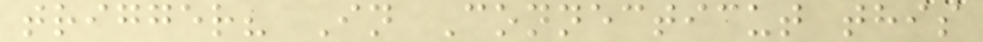trigger? In Connecticut this
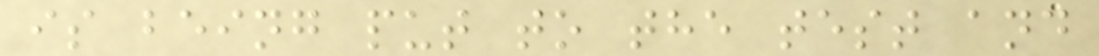is being put to the test and
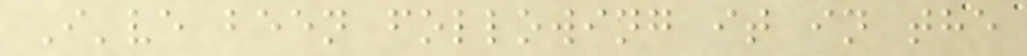I've been following it in the
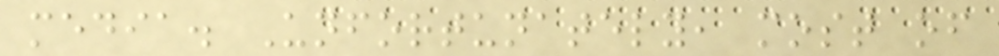media. Unfortunately, most of
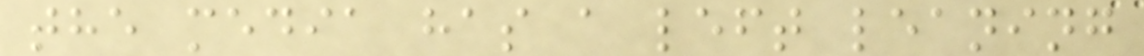the media has a left leaning
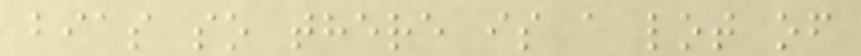bias so there is a lot of
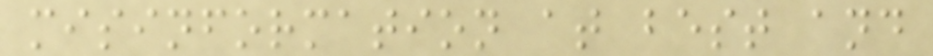misinformation at best and
